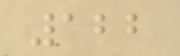122
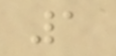1
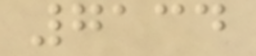7134
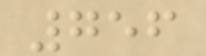756
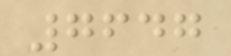7647
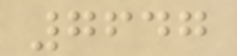7647
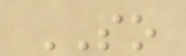SO
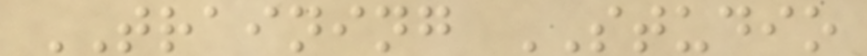TRAINING STUDIO
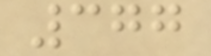377
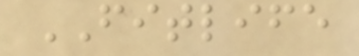FITLIFE
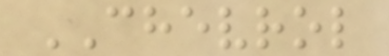CHEVROL
